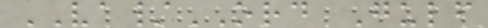VA/ORD Gulf
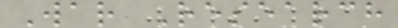War Research
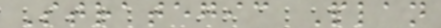Strategic Plan
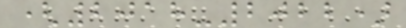(2018-2022)
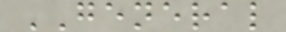GENERAL
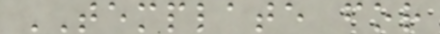TEMPLATE for
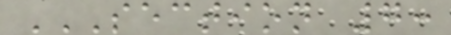SECTION 7:
